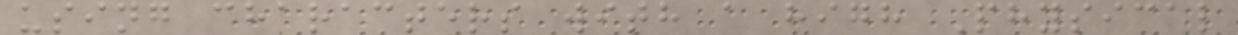using characters with a high Physical
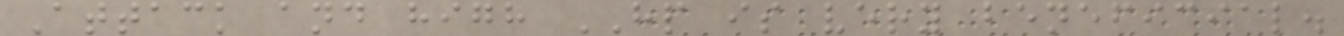Attack and high HP is very beneficial.
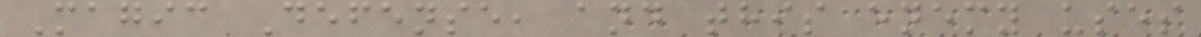Magic Defense, and this enemy uses
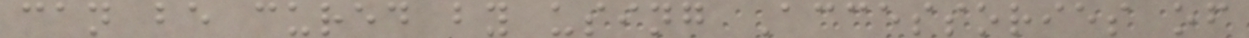can be cured by using Accessories of
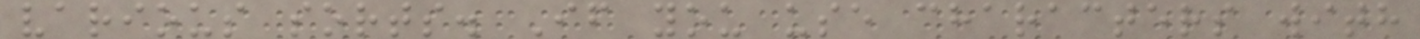various sorts. If you use characters with
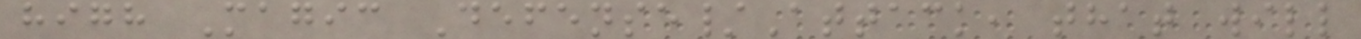high Magic Defense/Attack, that will
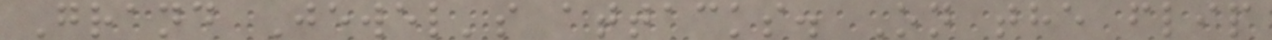Grand Jewel's attacks. On the flip
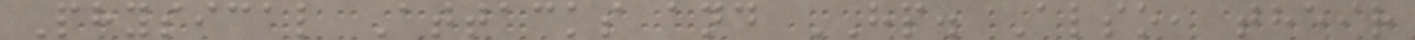Physical Attacks and HP. Also, their
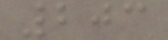203
